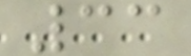33
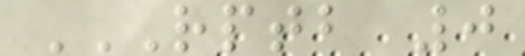RPTB 0
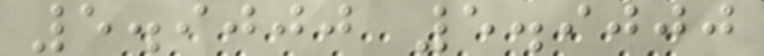5.9000 5.9000
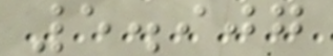5.907
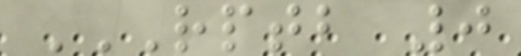RPTB 0
